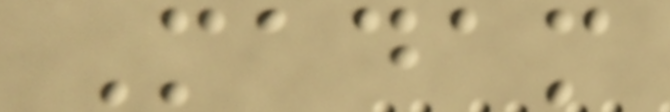Madam
